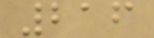216
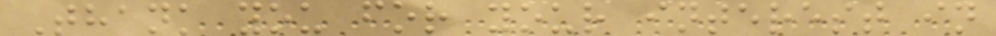Thank you for your interest in
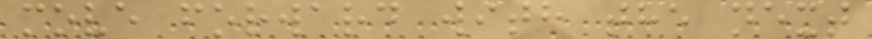move forward with the next
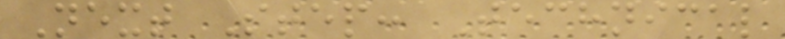Next Step: Technical
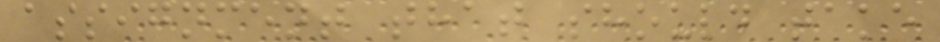assignment that should take
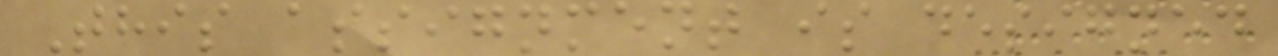This assignment is designed
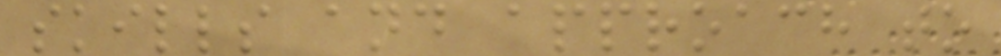skills and approach to
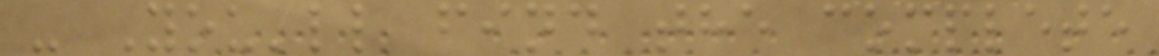- You'll find the complete
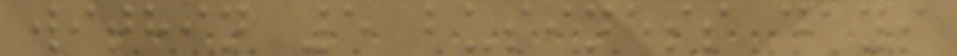within 5 business days
